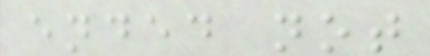ended not
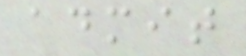admit
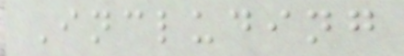Including
